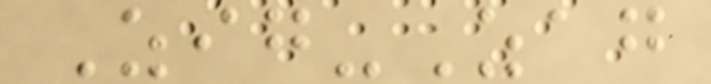Zig-Zag
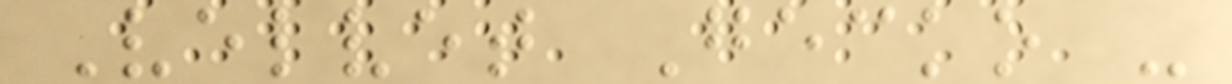Velvet Gecko -
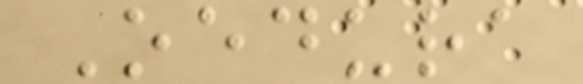Oedura
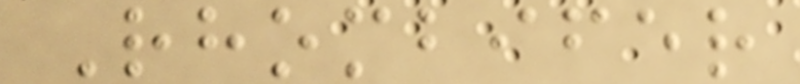Rhombifer
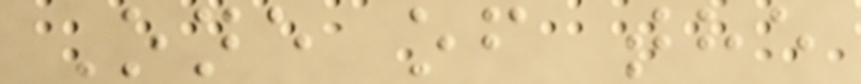One of the
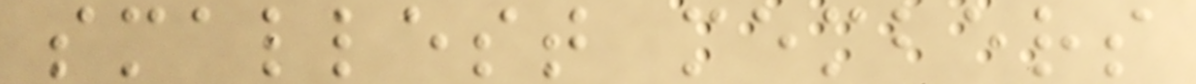smallest members
